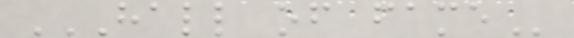HALL OF FAME
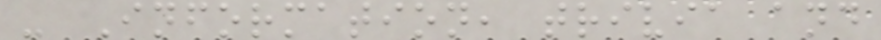- Information, trivia and
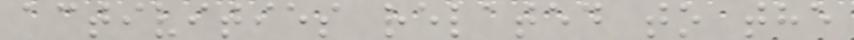activities related to the
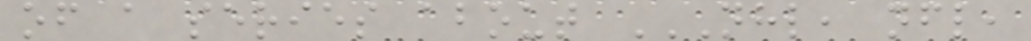of a series about NHL, NFL,
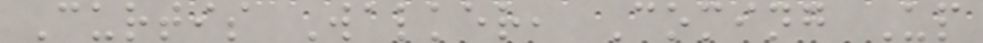Curtis Walker, Coming Up
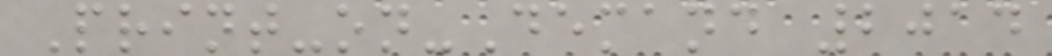Print-on-Demand 2014
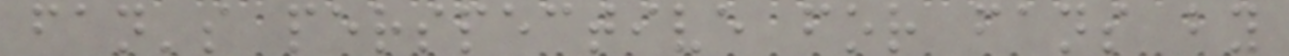fan's perspective for fans by
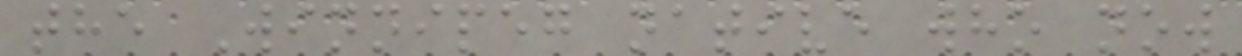the Winnipeg native who now
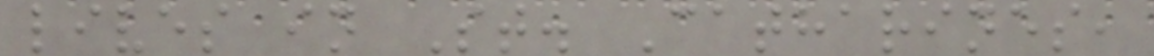lives in St. Catharines,
